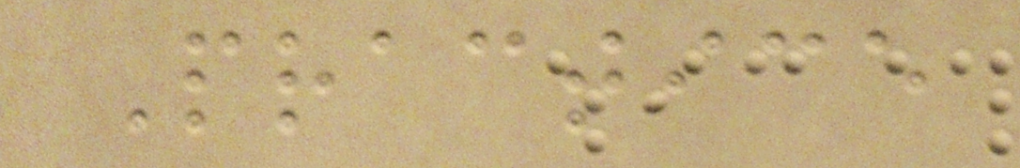Practice
